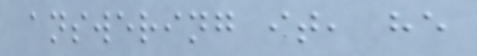answering it, he
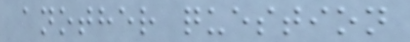another question
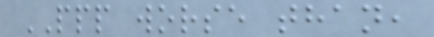PPP worse than,
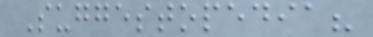Suggestopedia?
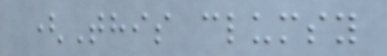(This clumsy
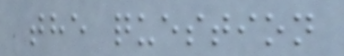the question
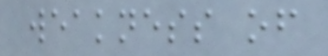weakness of
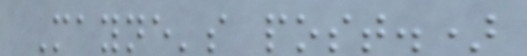Mayne's post.)
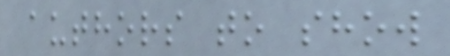authors to show
